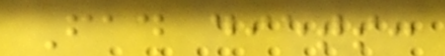Fad diets:
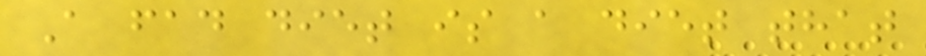A fad diet is a diet that
